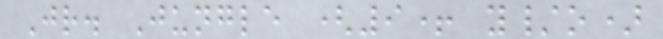Jr. Jungle (9+ y/o)
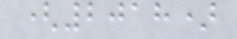(2018)
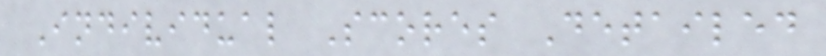Individual Scores Detailed
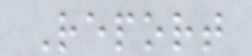Report
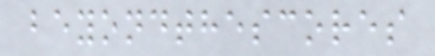beyondthescores
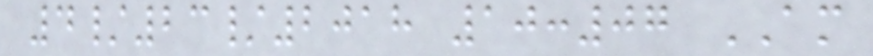4/23/2018 10:07 AM
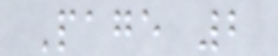Page 2
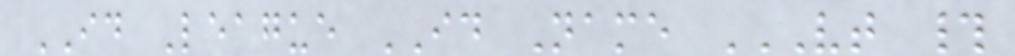ID League ID Name VT #
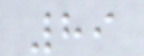89
